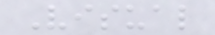Visual
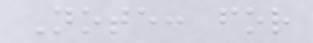Note: for
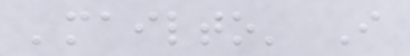'mailto' I
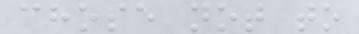chose not to
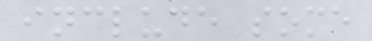include some
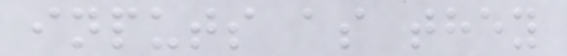inputs as they
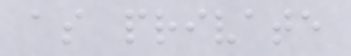as private
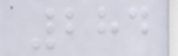284
